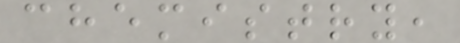chemistry,
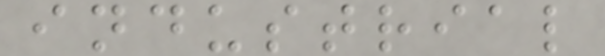industrial
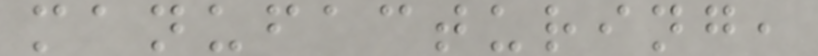manufacturing,
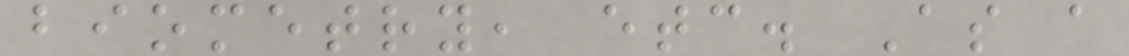biometry, etc. As a
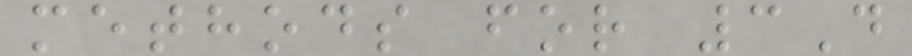methods for 3D
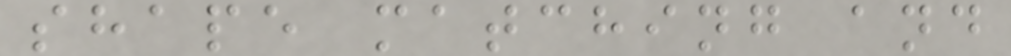shape matching and
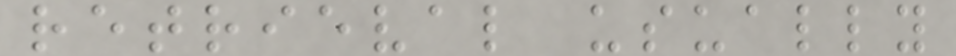retrieval usually
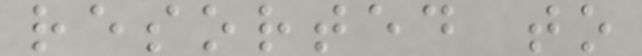resorted to
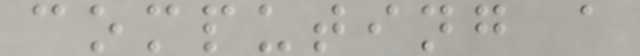computing a
